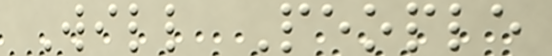Will People
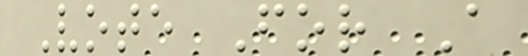Vote For A
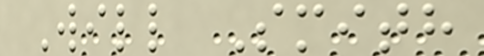Will Smith
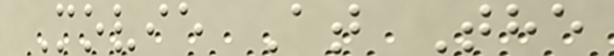Movie At The
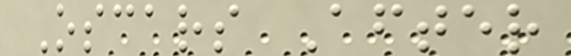Oscars After
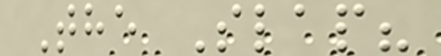The Slap?
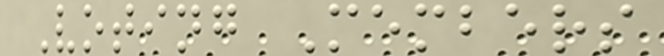Voting Members
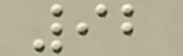92
